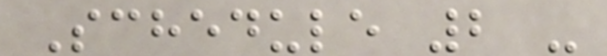Schedule 2 -
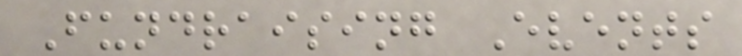Fundraising Events
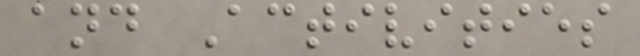and Activities
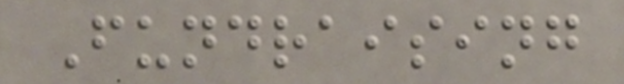Fundraising
